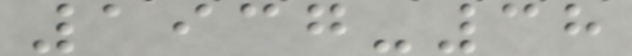1937-38
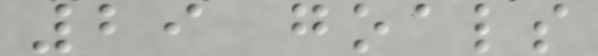29 goals
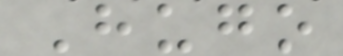Hugo
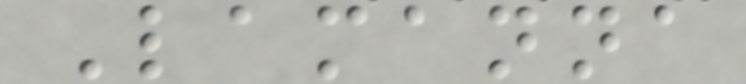Lamanna
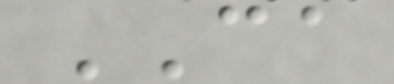CA
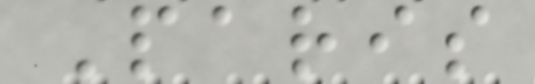Paris
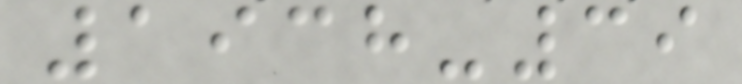1938-39
